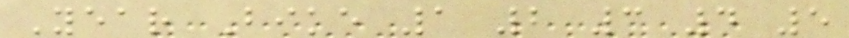Year Bike 1 2 3 4 5
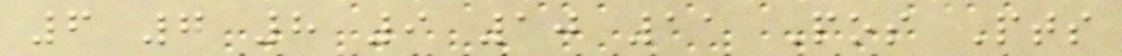6 7 8 9 10 11 Pos Pts
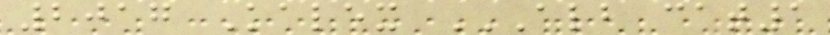2017 Kalex ALB CAT1
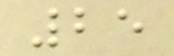25
